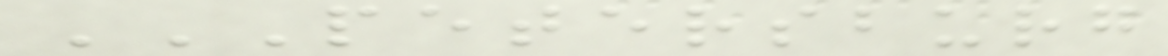PETERSBURG
